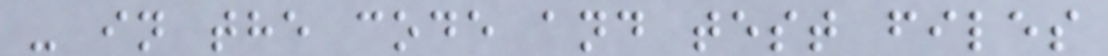- in the code and test files
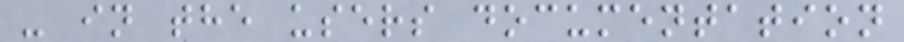- in the users documentation
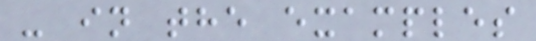- in the examples
